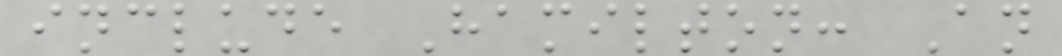include Hamilton: An
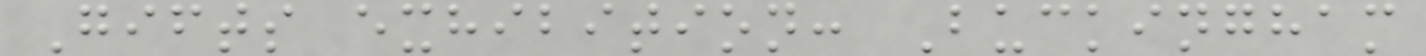Gifts exhibition: Buckingham
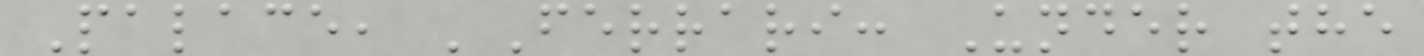Palace, 'Ferrari: Under the
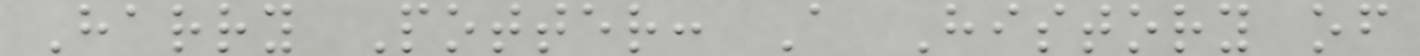Harry Potter: A History of
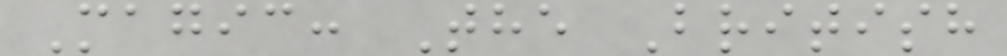Magic: The British
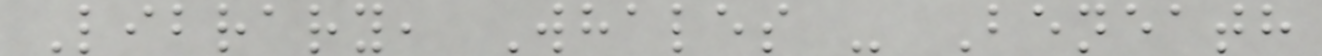Library, Whales - Beneath
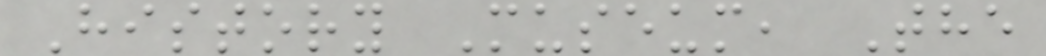History Museum, The
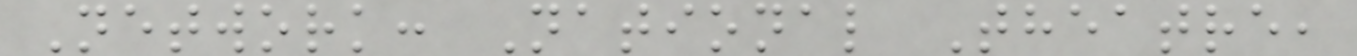Network: National Theatre,
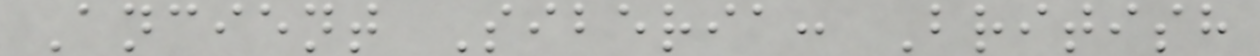Ancient Siberia: British
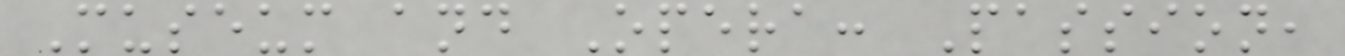Museum and Opera: Passion,
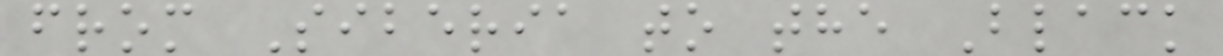from Siberia to the Black
